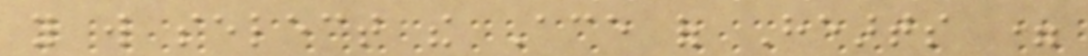you will select the Ace of Hearts =
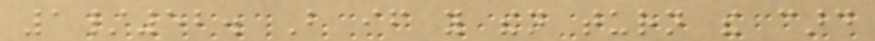1/52. But if you then turn the card
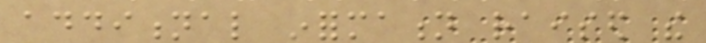additional information raised the
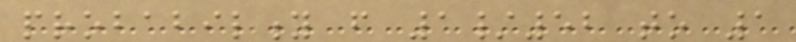probability from 1/52 to 1
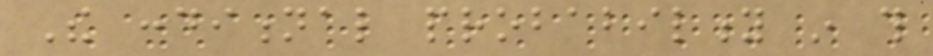The conditional probability in this
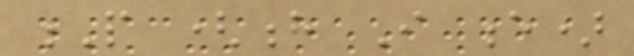P (h I e)
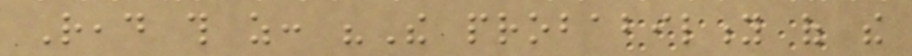Read this as: "The probability of the
